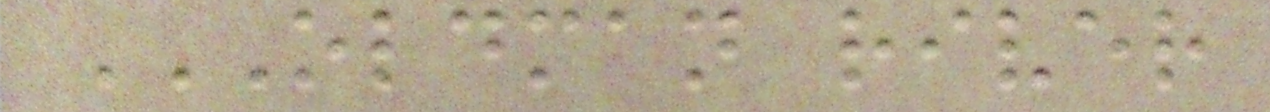OLDMAN RIVER
